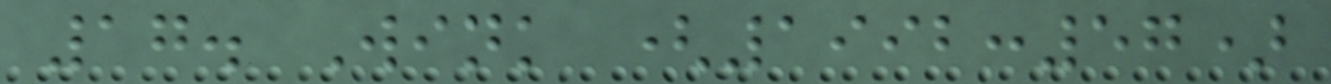17. Wink (1992:57)
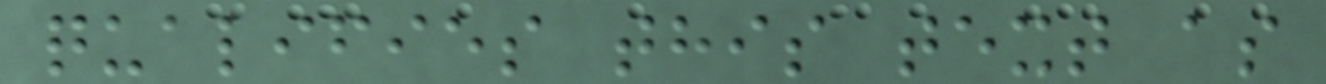qualifies this text as
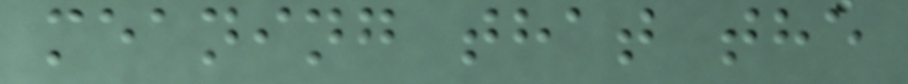meaning that the
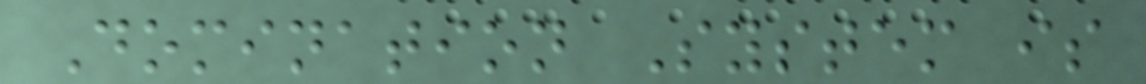Domination System is
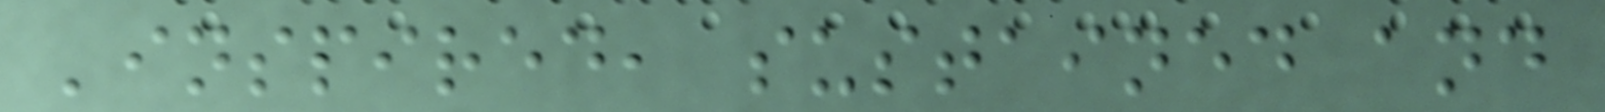'inspired, sustained and
